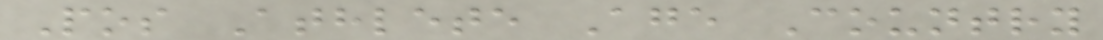Pos Athlete Age Country
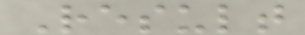Result
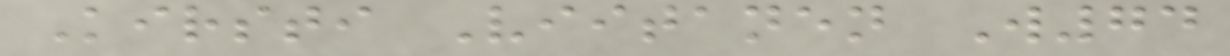Kirsti Viitanen W74
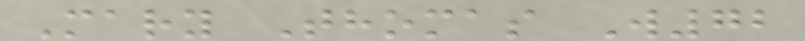Mary Thomas W72
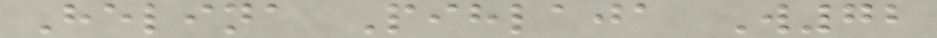Helina Pihlaja W72
